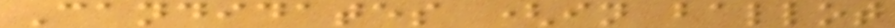Candidates (in ballot
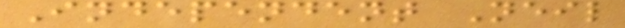Independent Neil
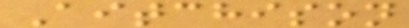Aitchison
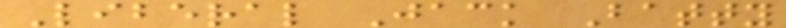Liberal Jack Batty
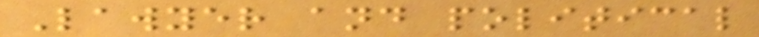Lawyer and political
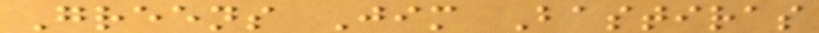Greens Jim Bastiras
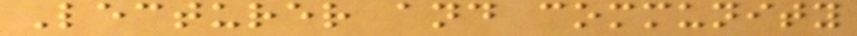Lecturer and community
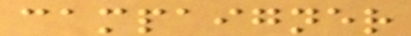campaigner
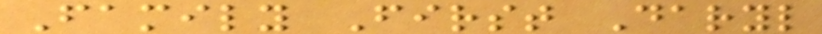Family First Daryl
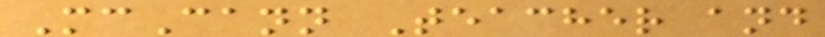McCann Teacher and
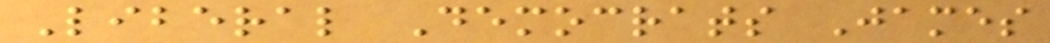Liberal Democrats James
